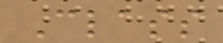Class
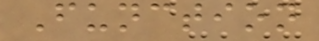Function
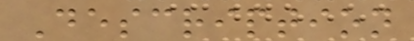Description
